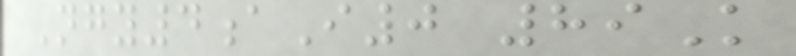Ngy4aI0 89K
